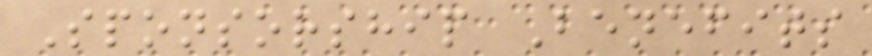Sponsorship Benefits
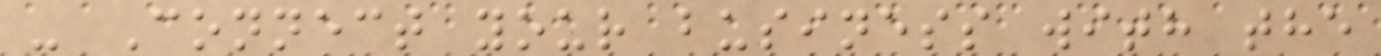- Connect your business with the
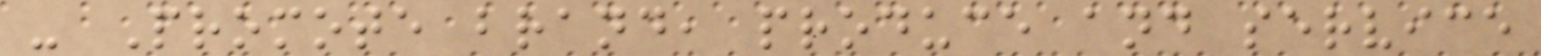- Promote brand, produce and service
